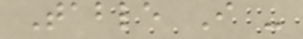Table I -
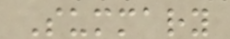Summary
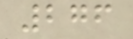276
